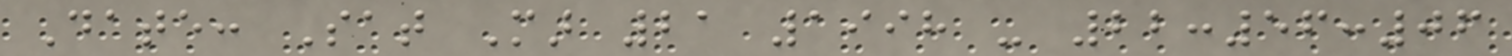Date: Sat Mar 21 1998 - 22:56:06
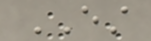EST
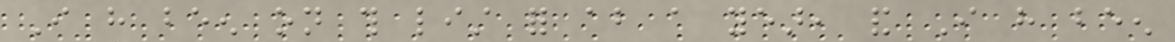I have been on this list for about a year, and I have been
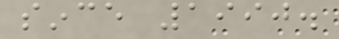since 1990.
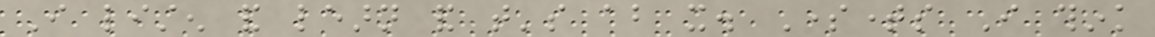I listen and learn and that's about it. Sometimes I think
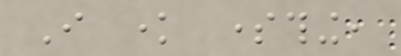I know something,
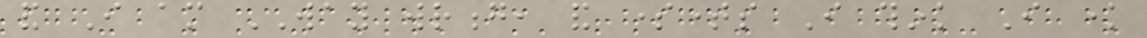and I am WAY wrong, and sometimes I think I know
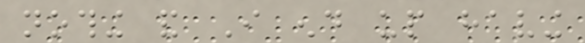nothing and I end up having
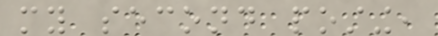my second posting,
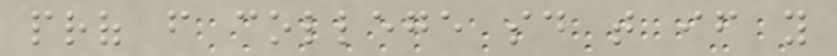prof from college said that if you
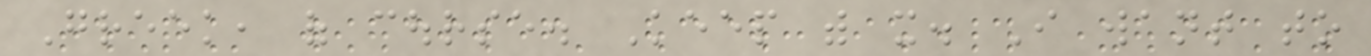Greek, of course. Keep with it. I want to
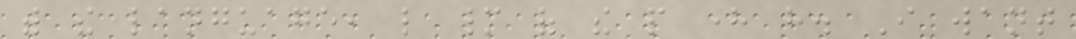with the language, like many of the people here have. I want
